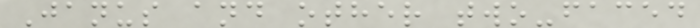Janus and other two-faced
